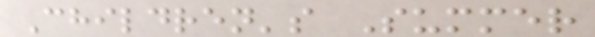Children's Summer
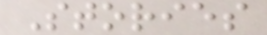Stories
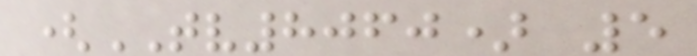(TV8060) 5
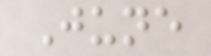June
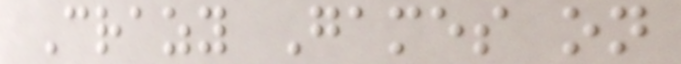Crazy Games on
